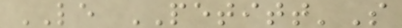LE PETITT'S
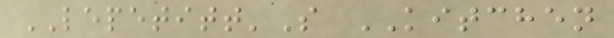LEPETITT'S KITCHEN
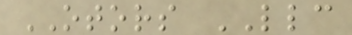OTORS LLC
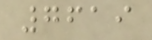7619
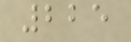225
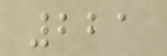221
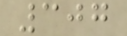307
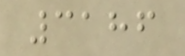3186
